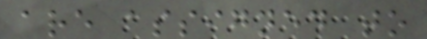are assigned to
